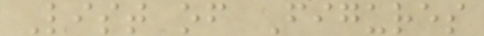List of Figures
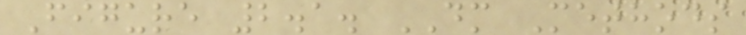Figure 2.1. DM Methods
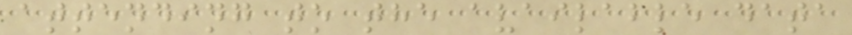attending to the available data
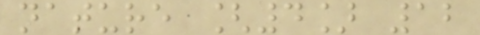nature [4] 12
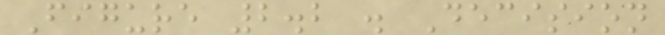Figure 2.2 . Decision
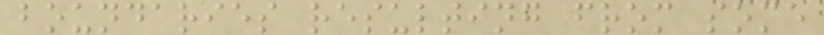boundaries resulting from some
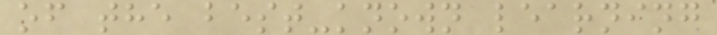of the best-known learning
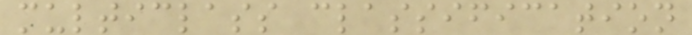multiclass classification
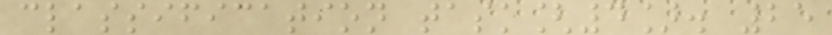classification task[4]. 25
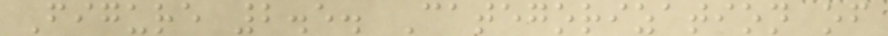Figure 2.5. Categorization of
